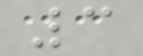3
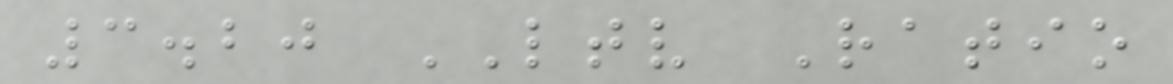3.20 LTV Ratio
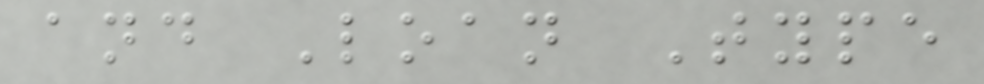and Loan Type
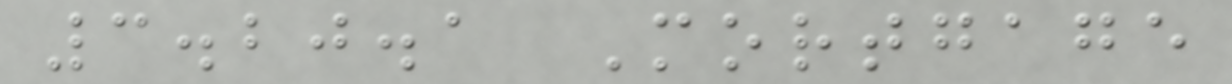3.20.1 Mortgage
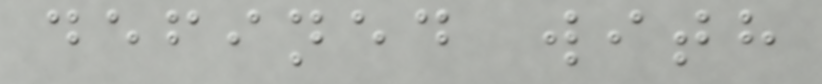defined with
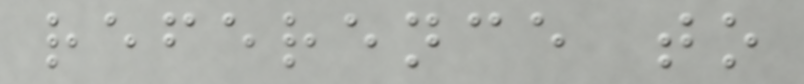reference to
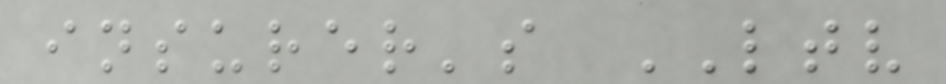insurer's LTV
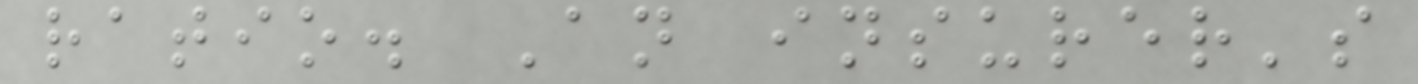ratio. An insurer's
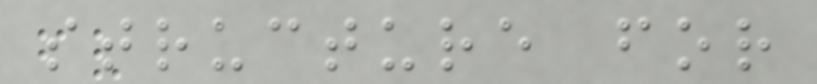structure for
